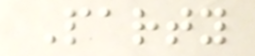Party
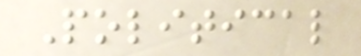Political
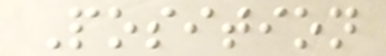Position
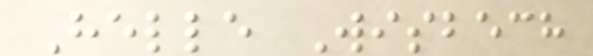Helle Wisbech
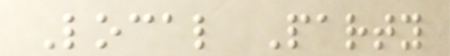Local Party
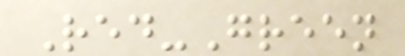Red-Green
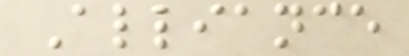Alliance
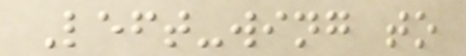Left-wing to
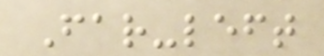Far-left
